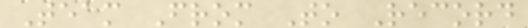Team From To Record
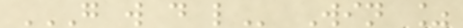G W D L Win %
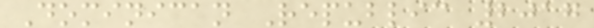Dominican Republic 2017
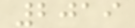2019
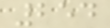254
